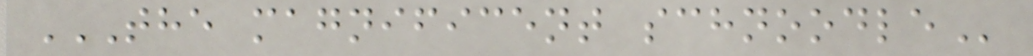THE MAGNIFICENT SCHNOODLE
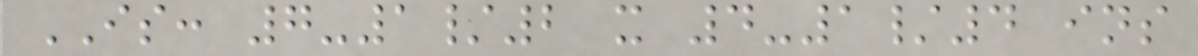IS: 7-1/2 x 4-1/4 ins
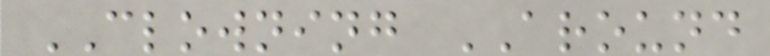CLOWNING AROUND
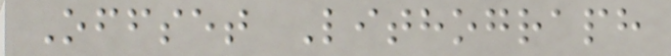Offset Lithograph
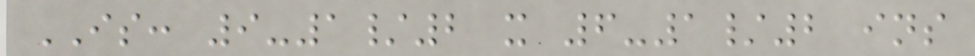IS: 9-1/2 x 6-1/2 ins
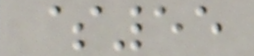$55
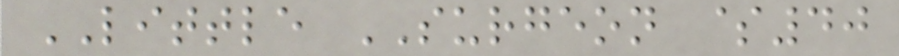LITTLE SURGEON $40
